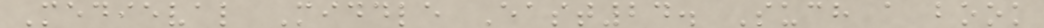Medieval Middle East24. Such a book
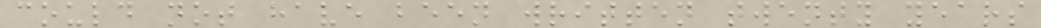could not have been written twenty years
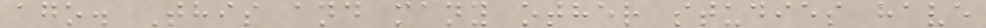ago. This and many other studies have
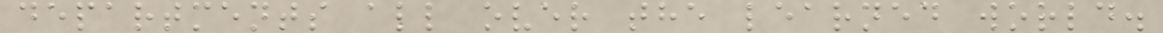departments all over the learned world.
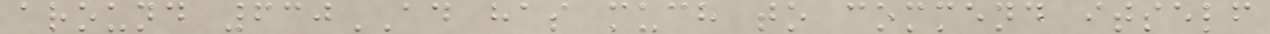around 630AD has much to commend itself
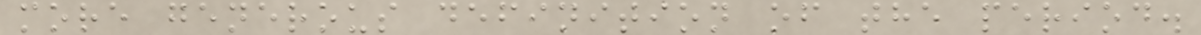more generous definition of the period.
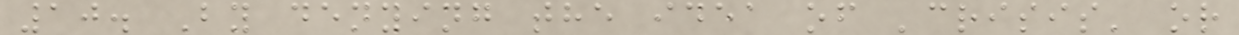10. By denying the idea of 'crisis' or
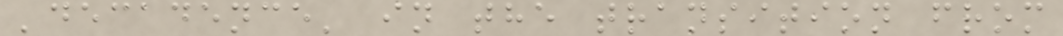'decadence' in the transition from
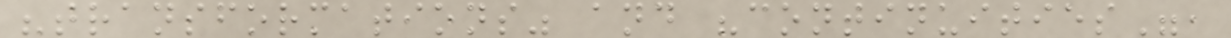"transformations" and "continuities",
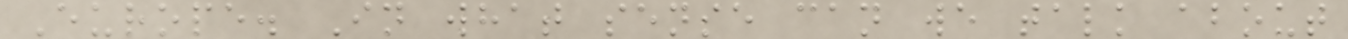Europe. In what sense can we talk about
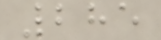285
